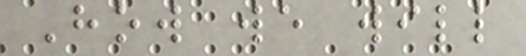How we will
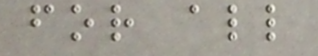for all
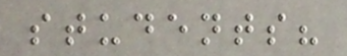students?
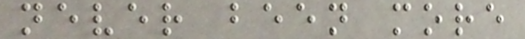never been more
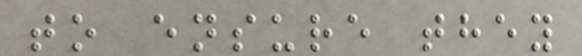to ensure they
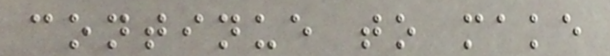continue to make
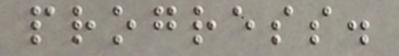progress.
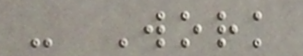- Work
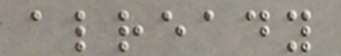already
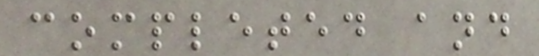completed and
